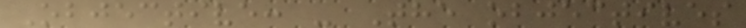Objective: - The objectives
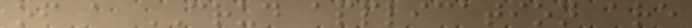of a CRUD application are
